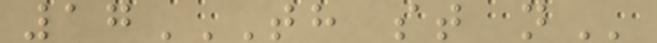17TH ST N
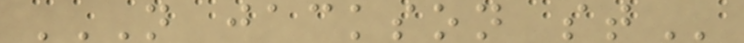N JACKSON ST
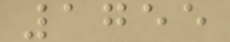1755
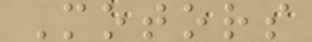Motors
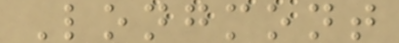Longmont
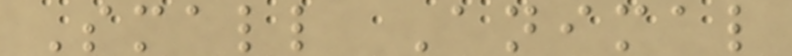Small Animal
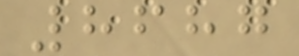8687
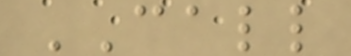CALL
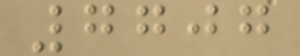7707
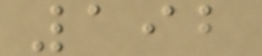192
